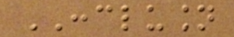CONCLUSION
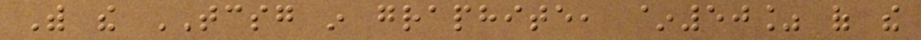With the TCSG in graphite, ~50% of the
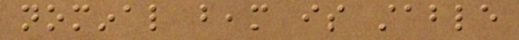nominal beam is stable
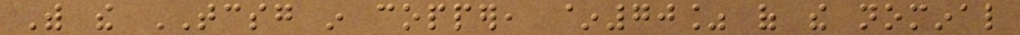With the TCSG in copper, ~70% of the nominal
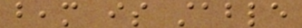beam is stable
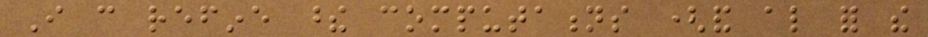I can refine these computations (and also for the
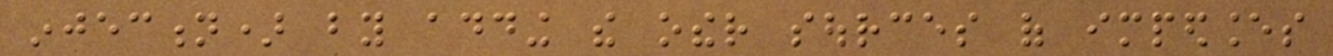injection) by adding the other sources of impedances
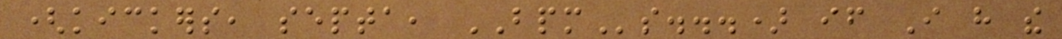(kickers, septa, BPMs...) if I have the
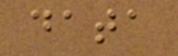data
